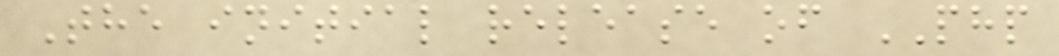The initial release of PHP
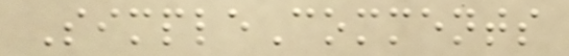SimpleComments
